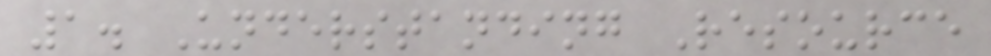1. Understanding Resource
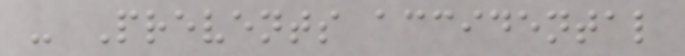- Prevents accidental
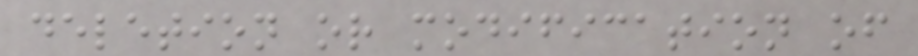deletion or modification of
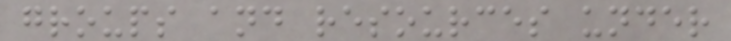groups and resources under
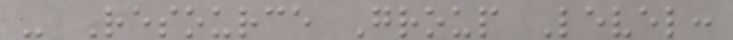- Resource Group Level:
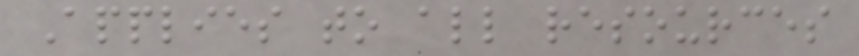Applies to all resources
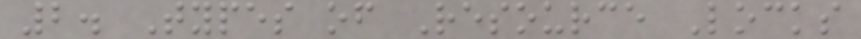2. Types of Resource Locks
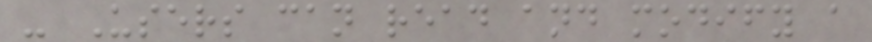- Users can read and modify a
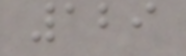129
